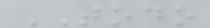TODO
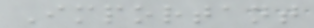Important
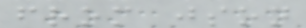from json
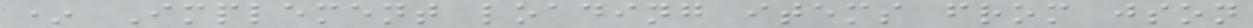* Implement loading items from json
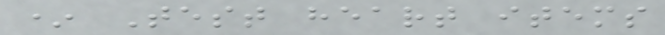* Test heart items
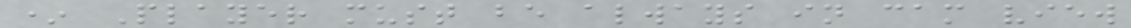* Player must be always in cam view
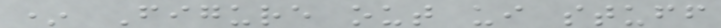* Figure out ui stuff
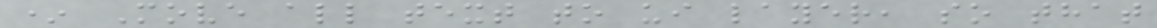* Move all text to ui layer, so that
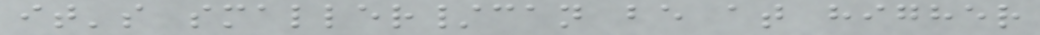it's smaller/can be at higher
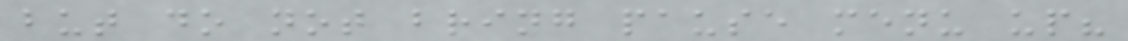but do not bring pause menu up?
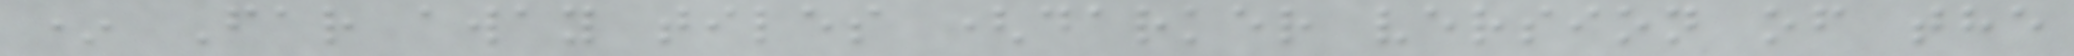* Far away tiles (darker version of the
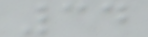34
